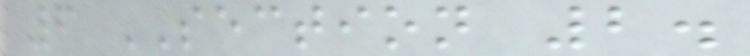6 SECTION 2.
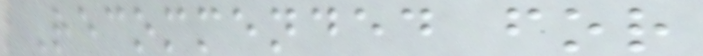Recommended for
